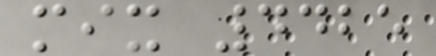mix 4425
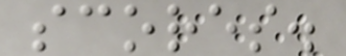scores.
